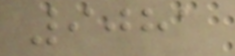9081
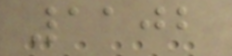1102
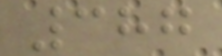387
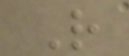R
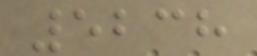5238
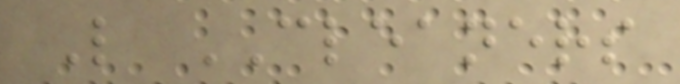L CLEANERS
